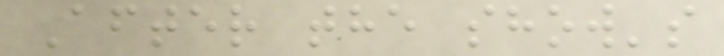After the show's
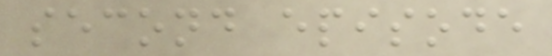second episode
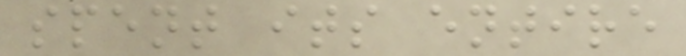spent its entire
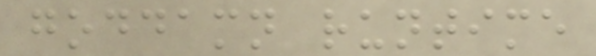goddamn runtime
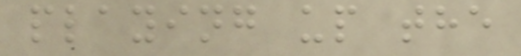playing up the
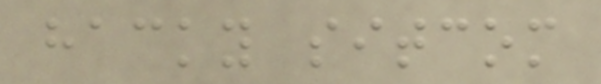hacky sitcom
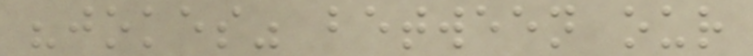"jokes" between our
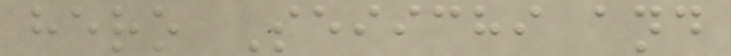hero Seiichi and
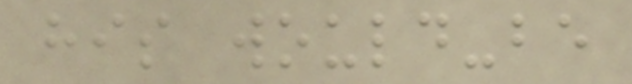his would-be
